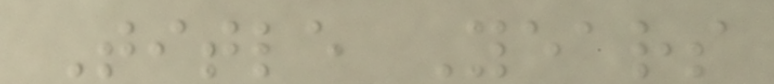Title Years
